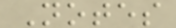Notes
